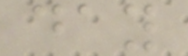day
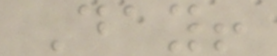Day!
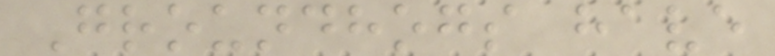Groundhogs have
